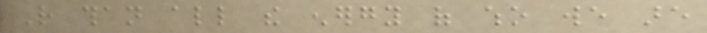Rather than all the energy of who we are
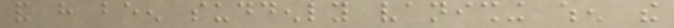and have been suddenly vanishing when the
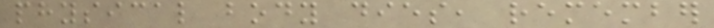physical body dies, remember
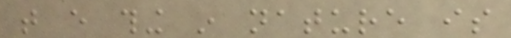that every thing in nature is
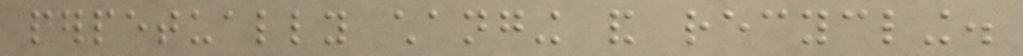perpetually changing and recycling.
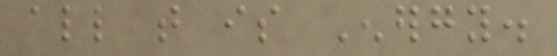all that is Energy.
